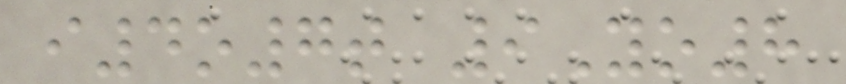i4o7t 9Yo8
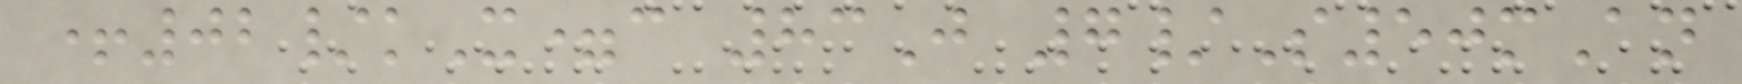+02/kX=c 83J 7/S50mAn
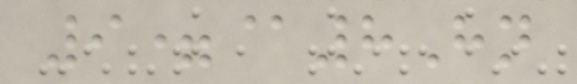9=@8Hn
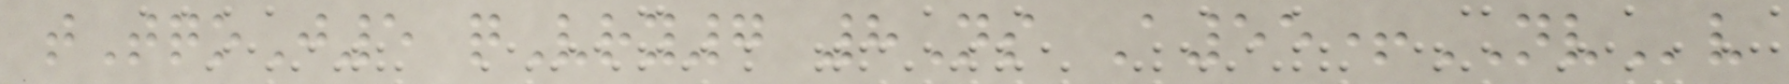tTqoJ5 qVry7 8Ns A55+NVv
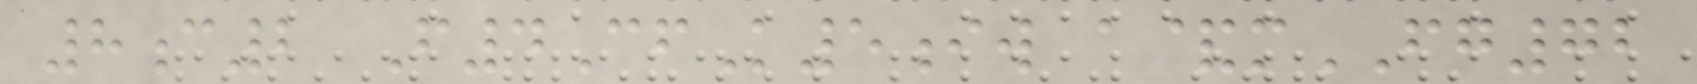8c2 F4CfK5iw a&mFG72
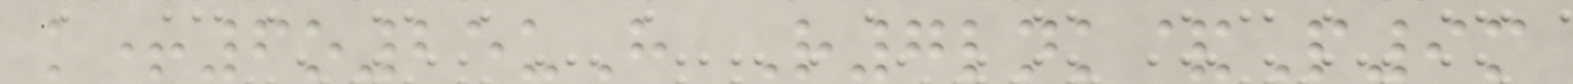k+6o25uH R7lnk&P9m
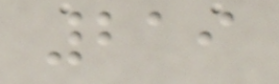219
